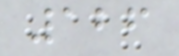126
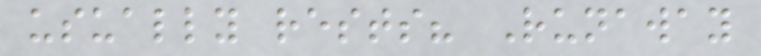usually rests? Runaway
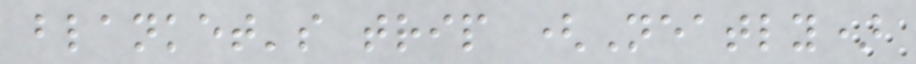blanket's trip (Neatly)
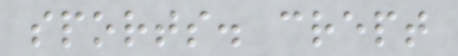sports. crept
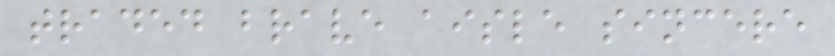traded brave aisle sincere
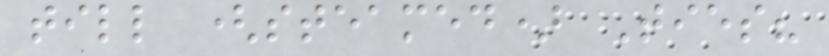till (steamed) Ties?
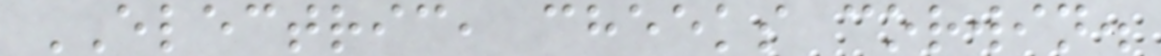ELECTRIC, cheeks corwin.
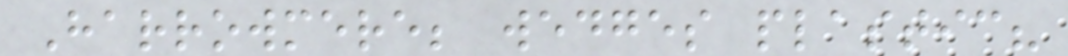Harrowmere; wedges plastic?
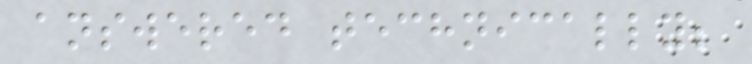answered technically;
